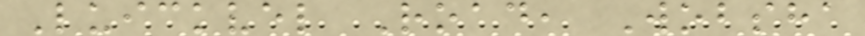Luickvel Road, Wobsha
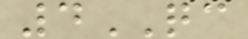4QC
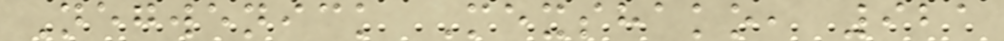Negwenick Mexshako, 921
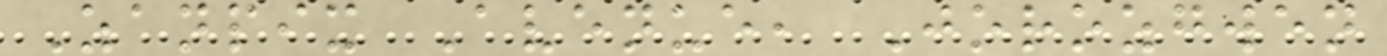Zanpix Avenue, Jorozgwen
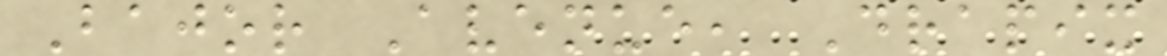Bajor Avenue, Drapix
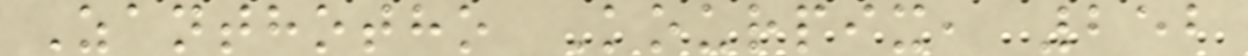Zanthotho Kourpix, 252
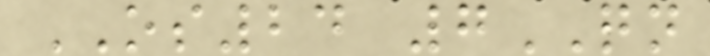OS24 7QN
